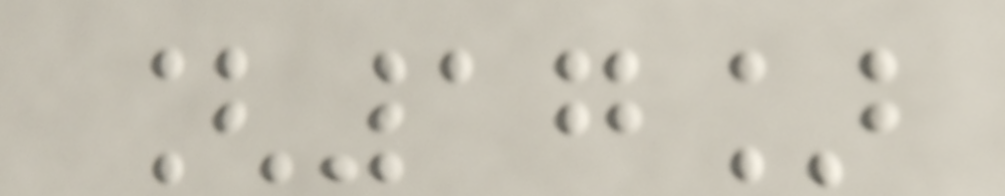[17]
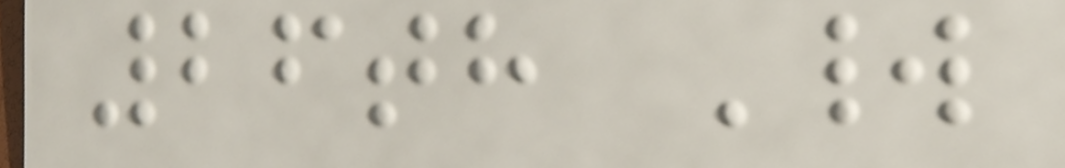26th World
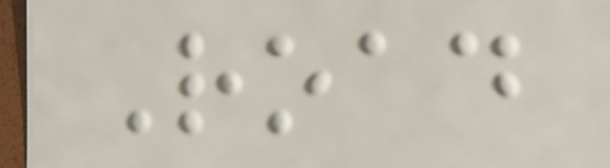Road
